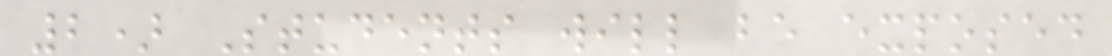2) Students will be exposed
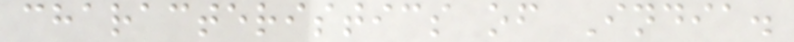characteristics of India.
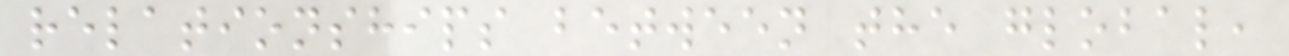relationships between the global,
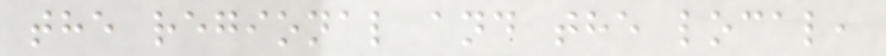the regional and the local,
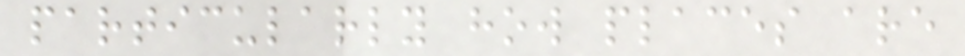particularly how places are
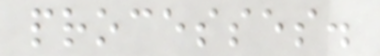processes.
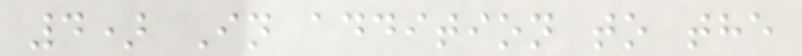4) In addition to the
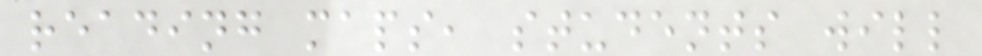reading maps, students will
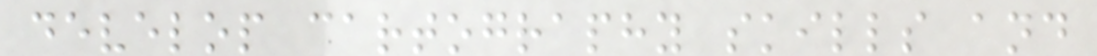develop cartography skills and
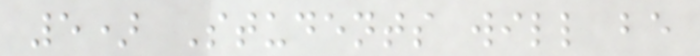5) Students will be
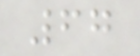67
